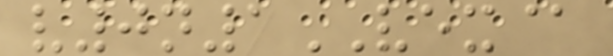v0n1VEX@
